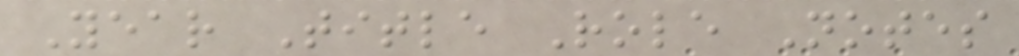Year Title Role Notes
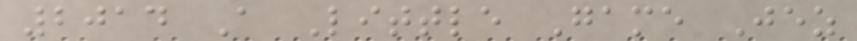2014 A Little Game Jez
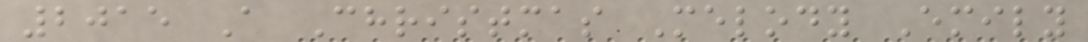2015 A Christmas Melody Emily
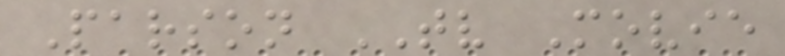Parson TV Movie
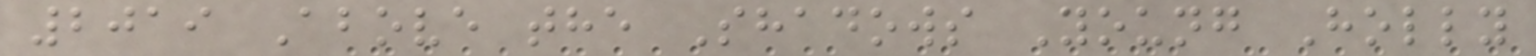2019 Above the Shadows Young Holly
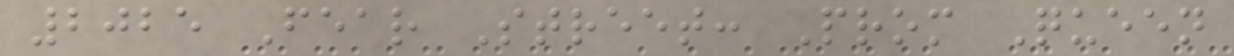2025 Fear Street: Prom Queen
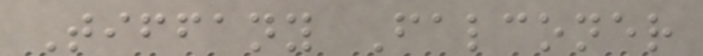Tiffany Falconer
